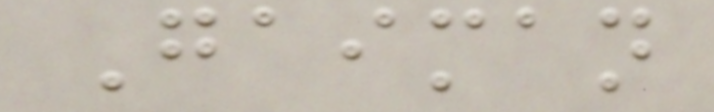Gaiman
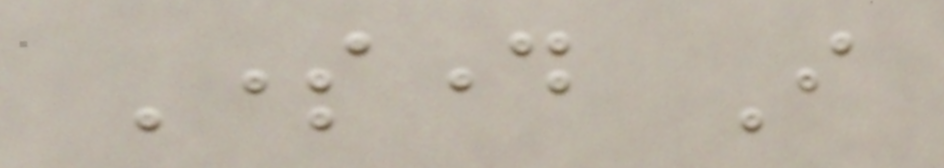Someday I
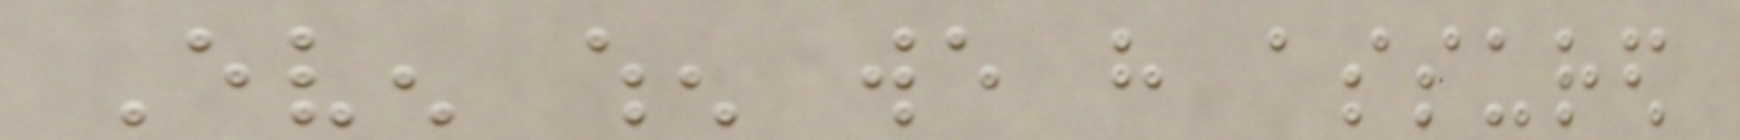Even when we have assured
